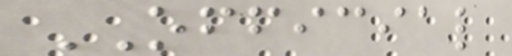OFFICIAL
